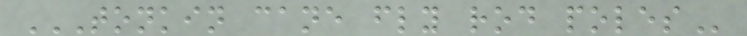TONKIN CANE FLY ROD POLES
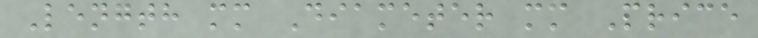Length mm Diameter mm Price
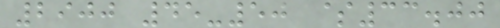2900 45-50 $33.00
